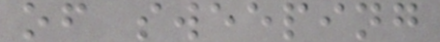of sweeping
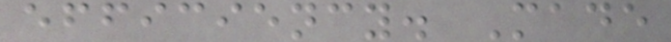efficiency. Made
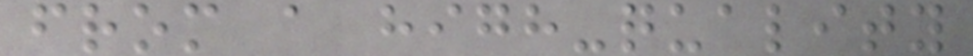from a high-quality
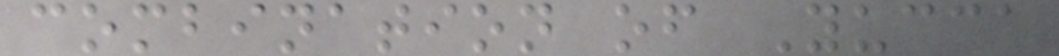combination of Yucca
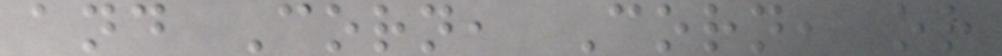and Corn, Corn, or
